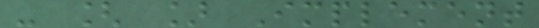- [ ] Implement
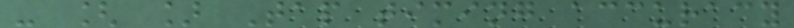- [ ] Tap timing accuracy
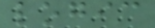logic
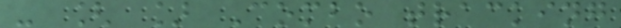- [ ] Combo tracking
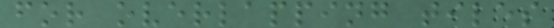for overlapping tiles
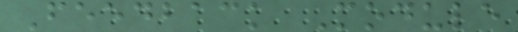Feedback Module
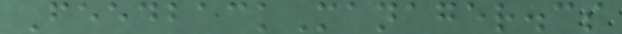FeedbackManager.cs
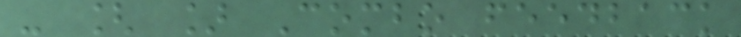- [ ] Combo feedback
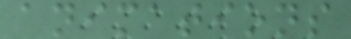animations
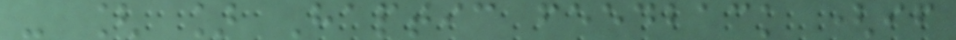- [ ] Haptic feedback (if
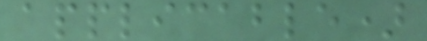applicable)
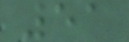51
